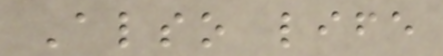Also life
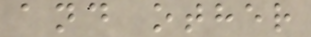and other
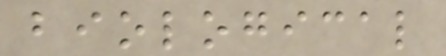biological
